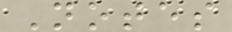Notes
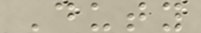Duty
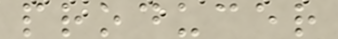producer
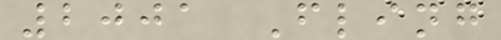2001 Fling
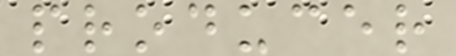producer
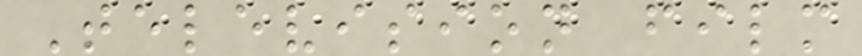Television film
